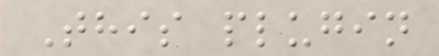This plugin
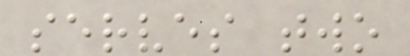serves two
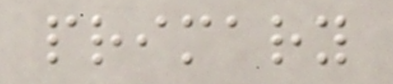primary
